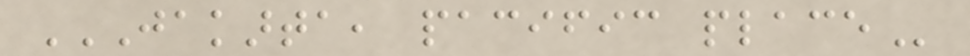JAKARTA, PACIFIC PLACE
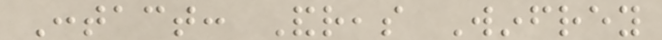Contact: Andreas Winfrey
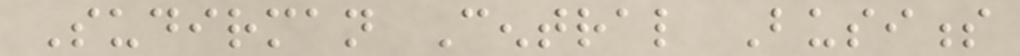Sudirman Central Business
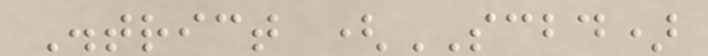District (SCBD)
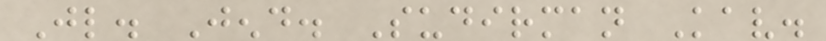Jl. Jend. Sudirman Kav.
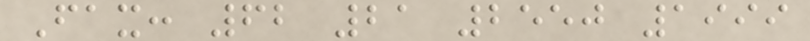Fax: 62 21 2550 1999
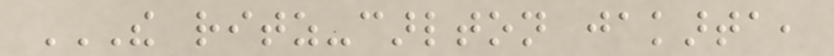THE RITZ-CARLTON JAKARTA,
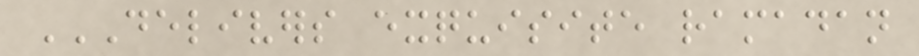DELIVERS EXQUISITE RAMADAN
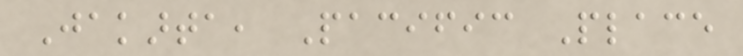Jakarta, Pacific Place
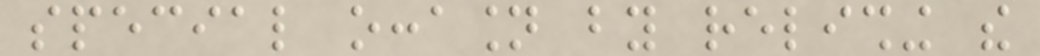special occasion by relishing the
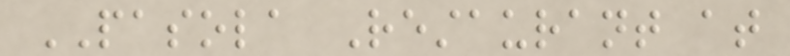PASOLA Restaurant at
